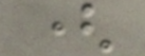(
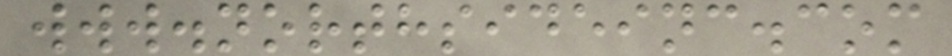www.northsideinc.com
